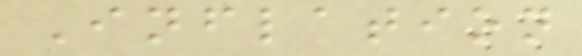Inflation
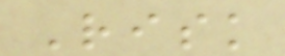Risk
